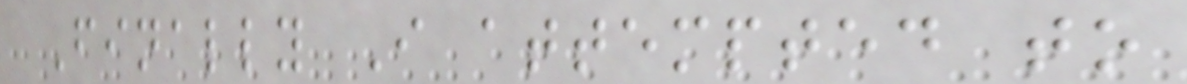Finally I attempted to
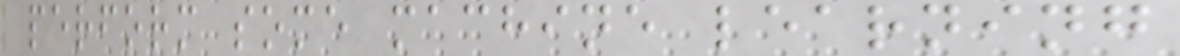perform some machine learning
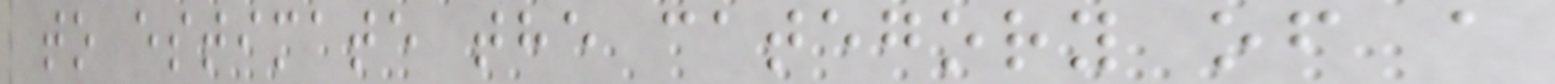to estimate the category of a
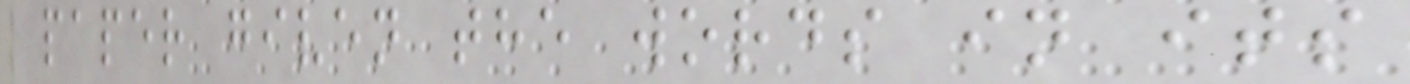paper given the words in its
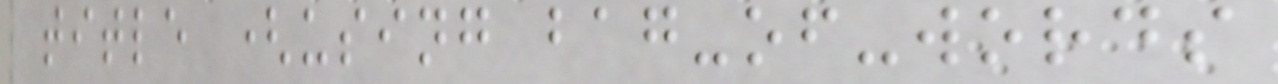title (using bag-of-words
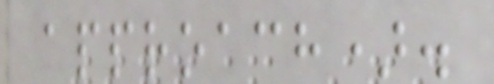approach).
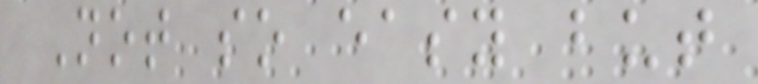Not so easy but
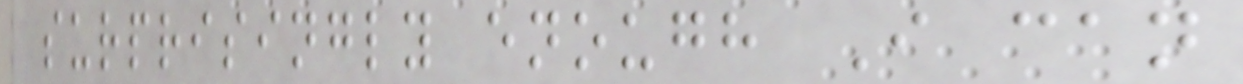surprisingly enough I can
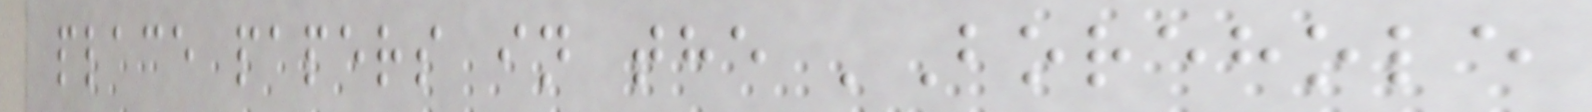place papers in the 'Borehole
